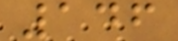146
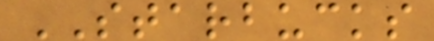STARBUCKS
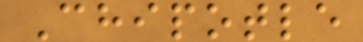Chipotle
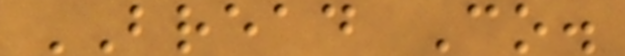BREAD Co.
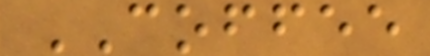COFFEE
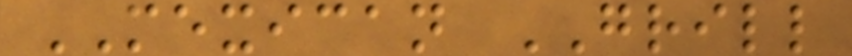MEXICAN GRILL
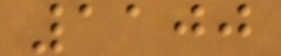1100
